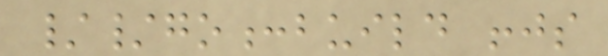//go:build !js
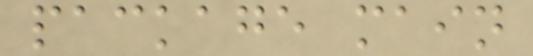package main
